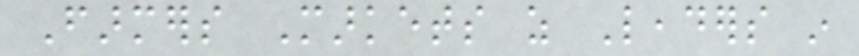Farmers Markets as Leaders in
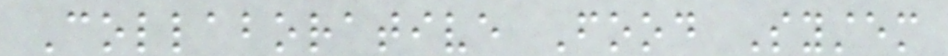Collaborative Food System
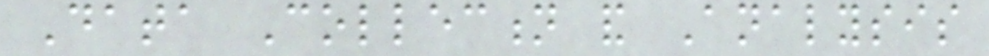Data Collection and Analysis
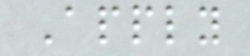Apply
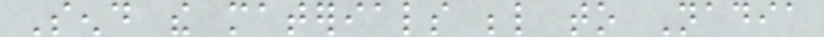Send the materials below to Nadia
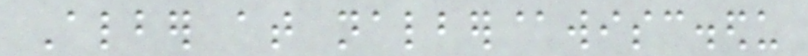Alber at nalber@wisc.edu
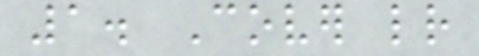1. Cover letter
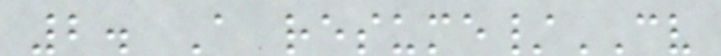2. A resume/CV
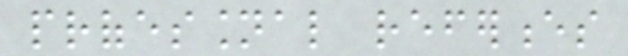professional references
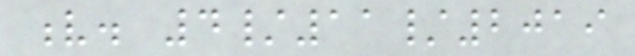v. 4/11/2019
